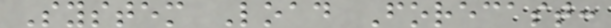System Load Forecast:
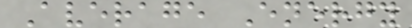Average Energy
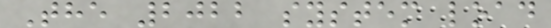The 2022 system load
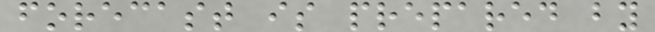forecast is prepared by
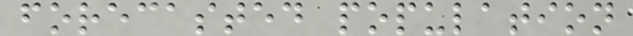forecasted population
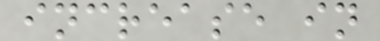increase in
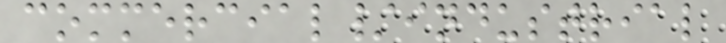commercial/industrial
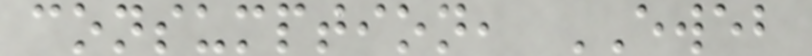consumption, EWEB
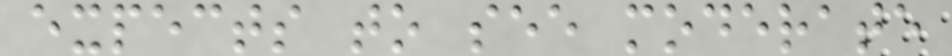expects to see moderate
